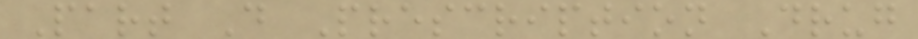Part D Prescription Drug
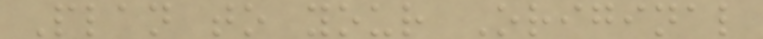Plan to your Original
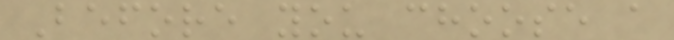Before you choose a
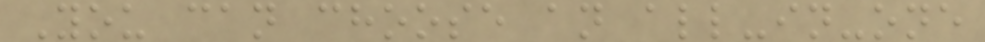You can choose an all-in-one
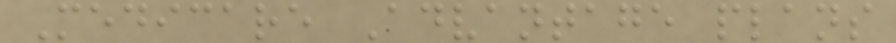Medicare Advantage plans
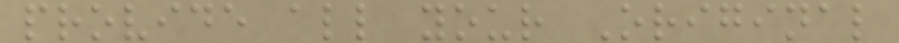provide all your Original
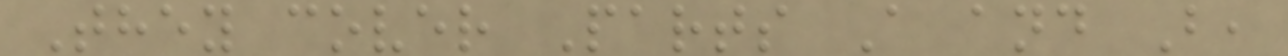They cover Parts A and B,
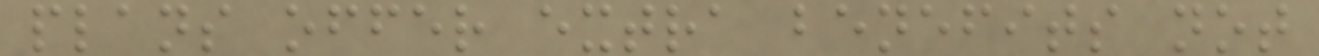plans offer extra benefits not
